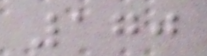170
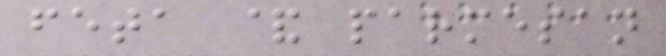feta & parmesan
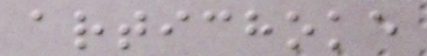artichoke
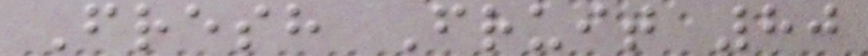Fresh Fruit 80
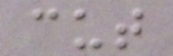cut
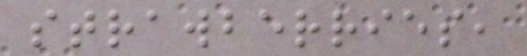strawberries,
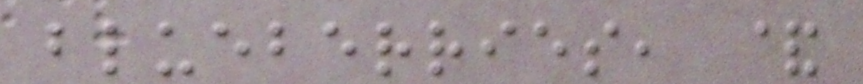blueberries, &
